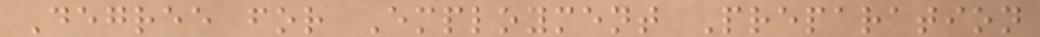Degree for Employment Preparation
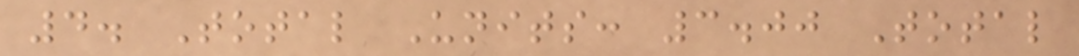4. Total Units: 3.00 Total
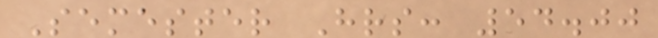Semester Hrs: 54.00
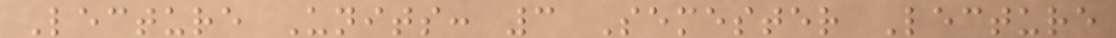Lecture Units: 3 Semester Lecture
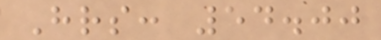Hrs: 54.00
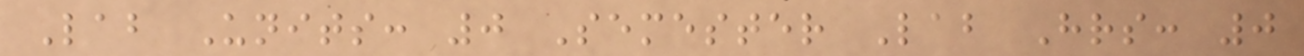Lab Units: 0 Semester Lab Hrs: 0
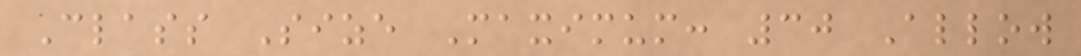Class Size Maximum: 30 Allow
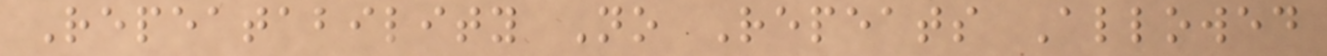Repeatability No Repeats Allowed
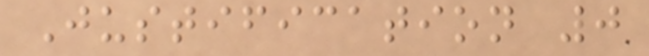Justification 0
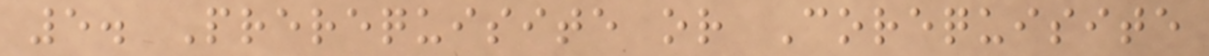5. Prerequisite or Corequisite
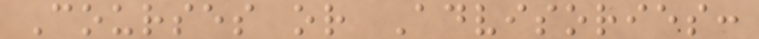Courses or Advisories:
